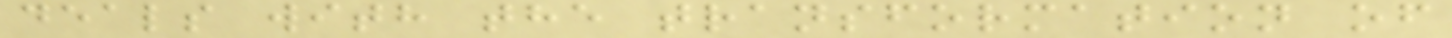deals with the transformation of
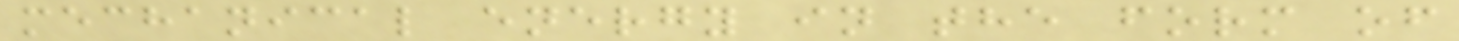mechanical energy in the form of
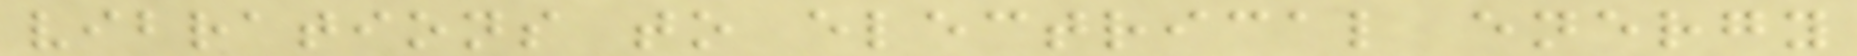vibrations to electrical energy
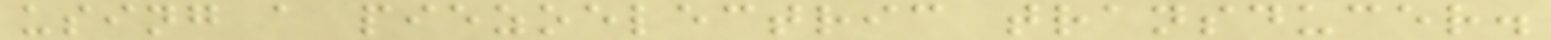using a piezoelectric transducer.
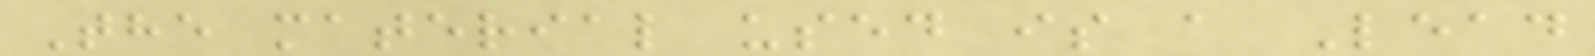The material used is a Lead
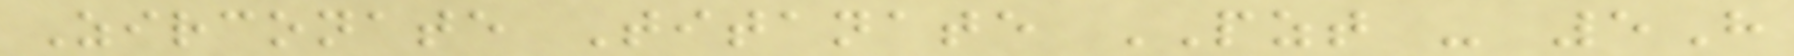Zirconate Titanate PZT - 5H
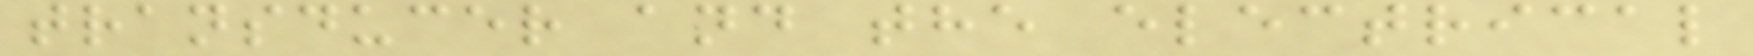transducer and the electrical
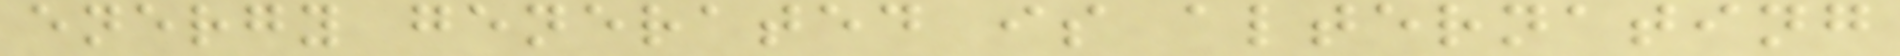energy generated is alternating
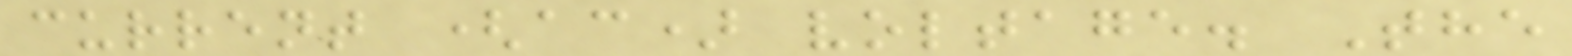current (ac) voltage. The
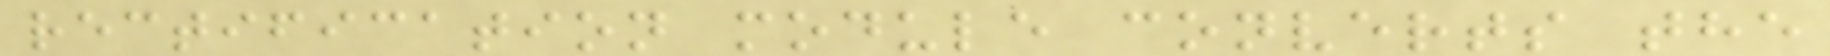rectification module converts the
